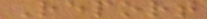Report
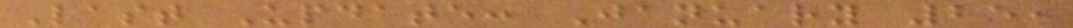Last Update: January 25,
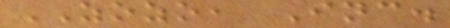ZOZO, Inc.
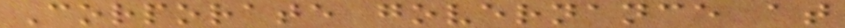Corporate governance at
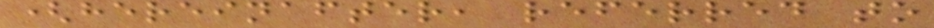(hereinafter, referred to
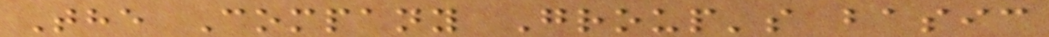The Company Group's basic
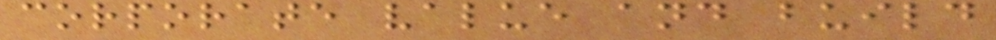corporate value and build
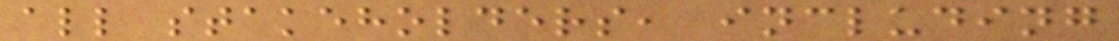all stakeholders, including
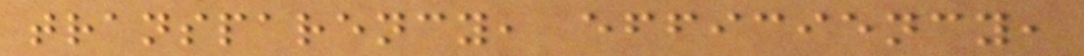transparency, efficiency,
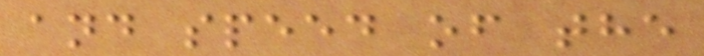and speed of the
